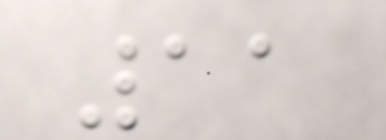11
